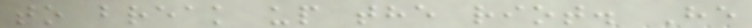to break up the riot. He
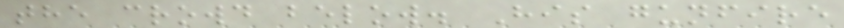the crowd below. His gunfire
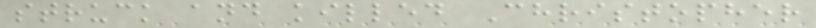struck and killed Christopher
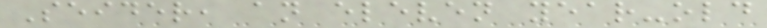Seider, an eleven year-old
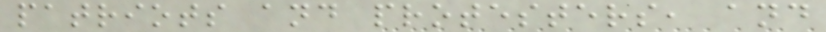patriots and protesters, and
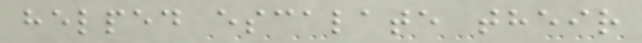helped escalate their
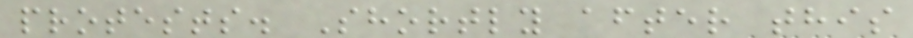protests. Shortly after this
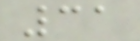31
